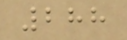288
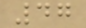47
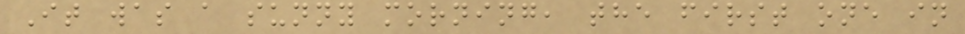It was a sunny morning, the first one in
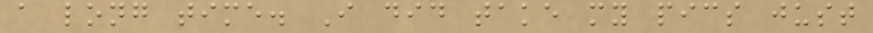a long time. I did take my pics just
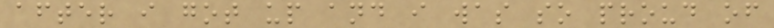after i got up and i was so proud of
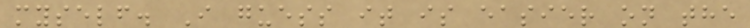myself. I guess it is easier on the
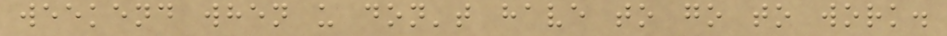weekend when u don't have to go to work.
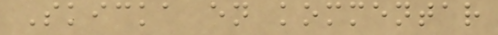Skicka en kommentar
